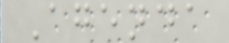Agenda
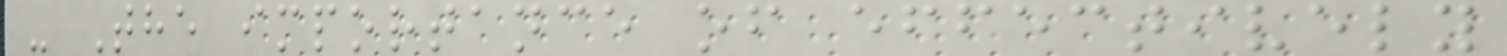- The importance of effectively
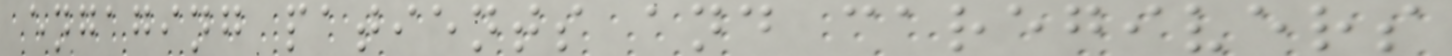engaging patients and caregivers
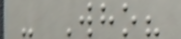- Who?
